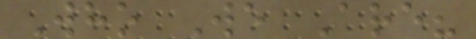Who We Are?
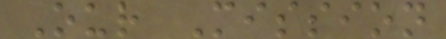Our Mission
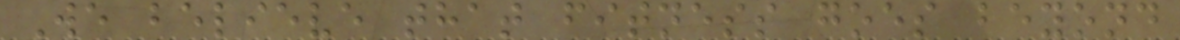We believe that fitness goes beyond
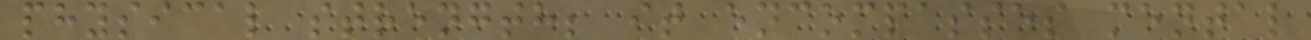physical strength; it encompasses mental
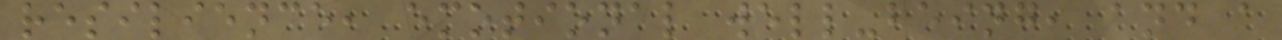resilience, emotional well-being, and a
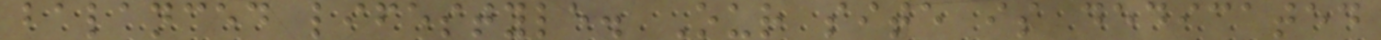balanced lifestyle. Our site is dedicated
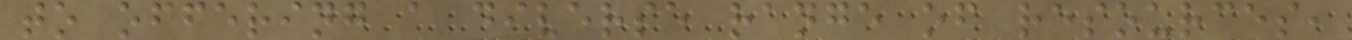to offering a diverse range of resources,
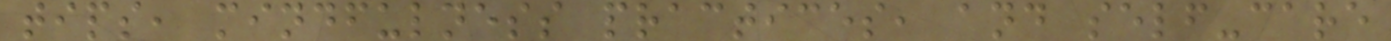tips, mindfulness practices, and self-care
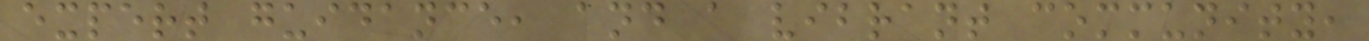expert guidance, and a vibrant community,
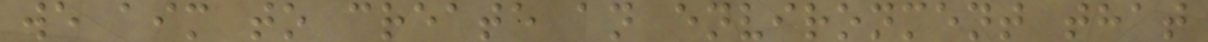we aim to create an environment that
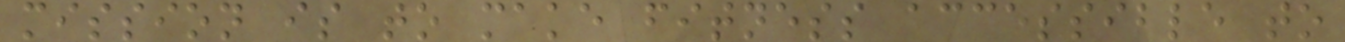mission is to make fitness accessible to
